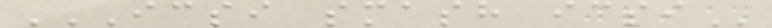ICSI SMASH ICSI
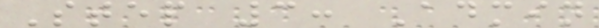Step 3: Admin
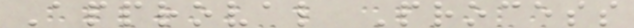Approval Process
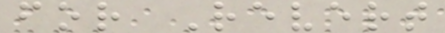for Revert
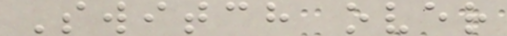Switch over
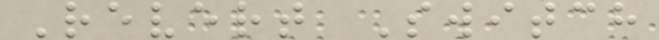Revert Switch
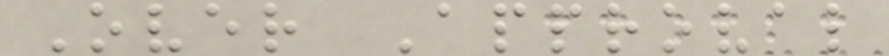Over Approval
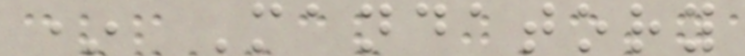* Mandatory
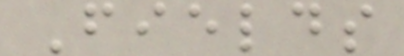Fields
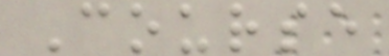Course
